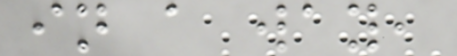in a way,
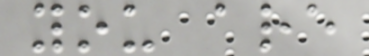you are
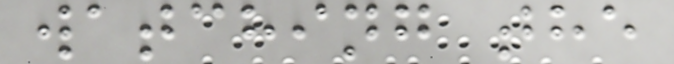watching the
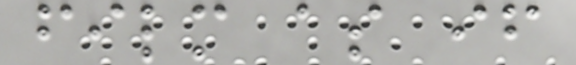film as if
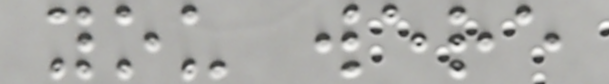you were
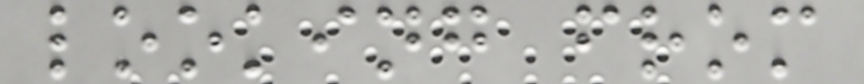looking from
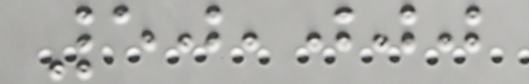50,000
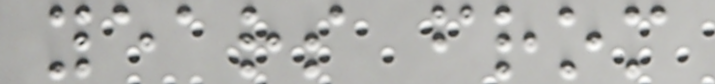years from
